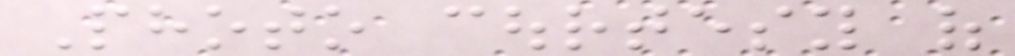Photo courtesy of
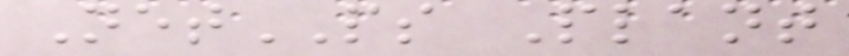NetPS Plant
